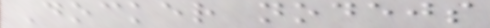Docker nodejs
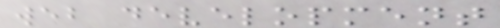web development
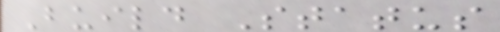Build Status
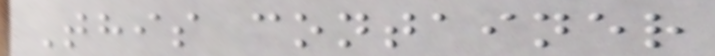This container
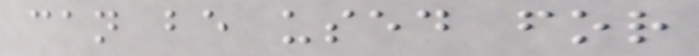can be used for
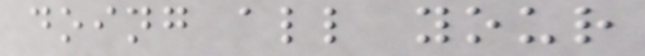doing all your
